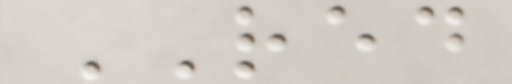RED
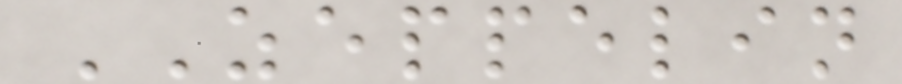ZEPPELIN
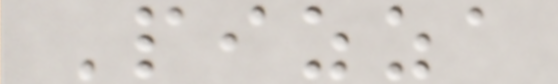Pizza
